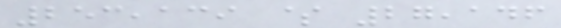253,139 $ 27,146
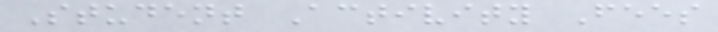Student Activity Fees
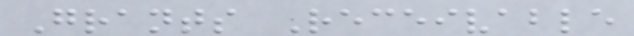Grants Receivable
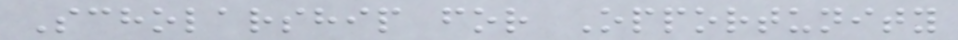Scholarship for Opportunity
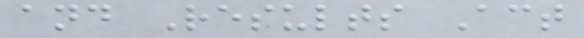and Results Act
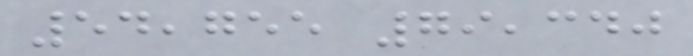54,755 79,340
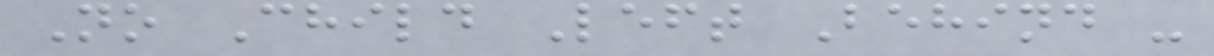No Child Left Behind -
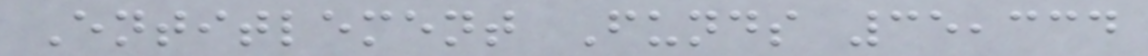Entitlement Funds 35,334
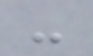-
